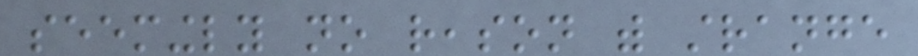seemingly no reason with strange
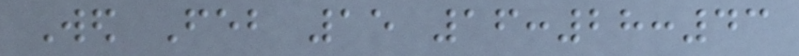Wed Feb 15 16:28:43
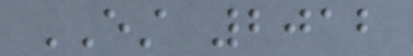EST 2012
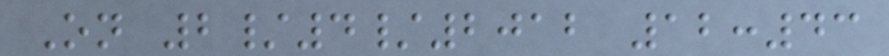On 2/4/2012 12:43
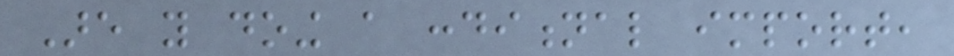Are you doing a conditional import,
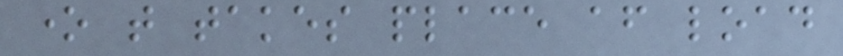one that takes place after load
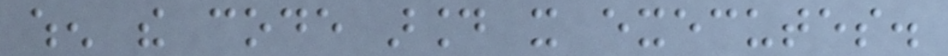when the code around it executes.
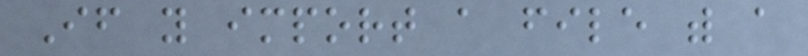If you import a file with a
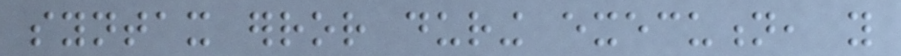syntax error during execution, you
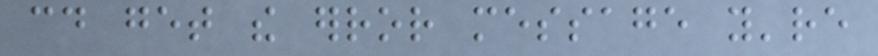could get the error message you're
